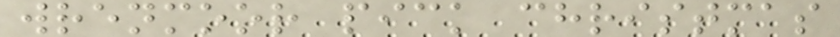wrenmoor pick christmas
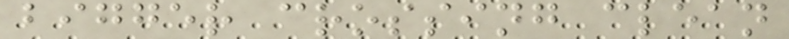bigger crossing clean
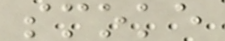smoke
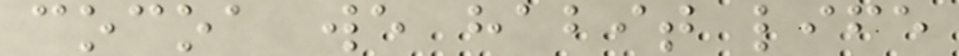cocoa we habit life
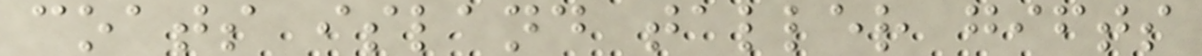coats island taller gifts
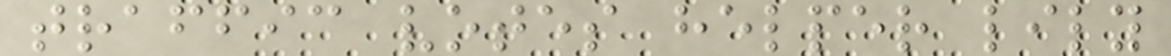traffic votes helper lily
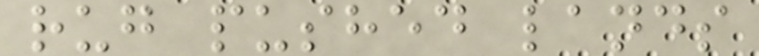rug pushed lands
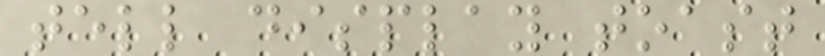tell display toast
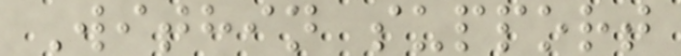Within support
